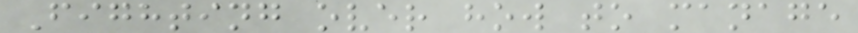Fighting over how to manage
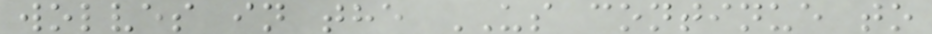wolves in the US continue to
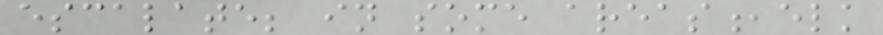escalate; in some areas,elk
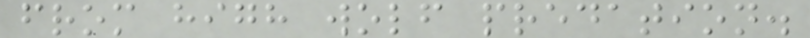from high wolf predation.
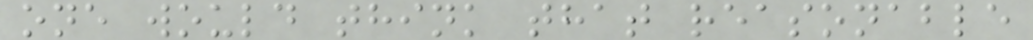one would think that reasonable
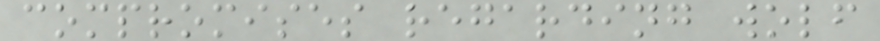compromises regarding wolf
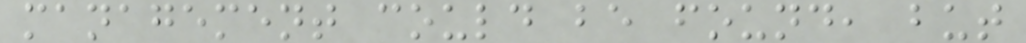management could be found, but
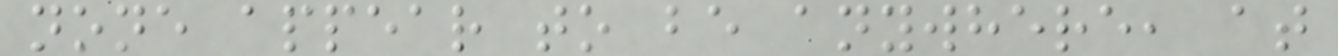none appear to be anywhere, at
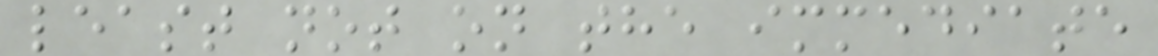least not on the immediate
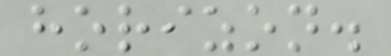horizon.
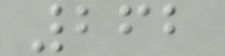262
